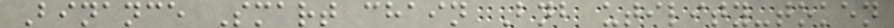Binance Smart chain Bnb utility-token
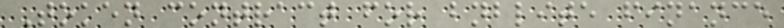Token contract for bnblite finance
